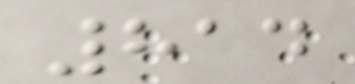814
